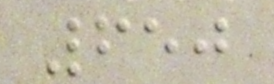650
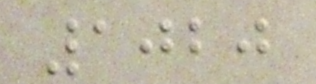1020
